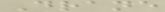Drane
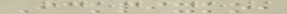Ickpixko,
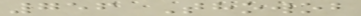756 Thowob
